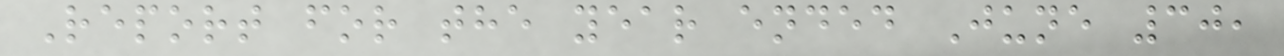Report for the year ended June 30,
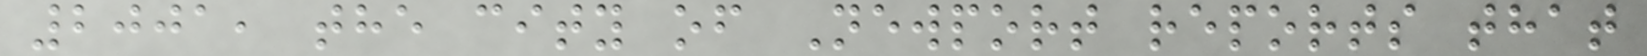2001, the city of Newport reports that
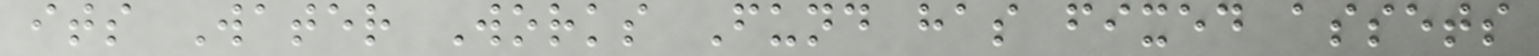its Water Works Fund has fixed assets
